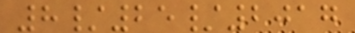8/25/2017
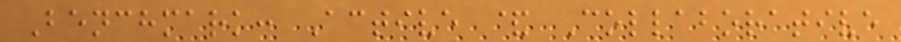Benchmark: Active & Collaborative
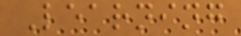Learning
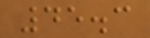45.3
